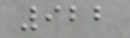922
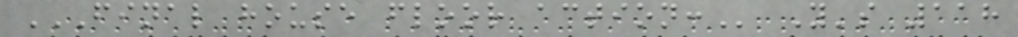FINAL HOUSE FLOOR ACTION: Y's 118
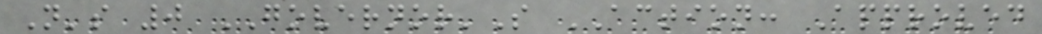N's 0 GOVERNOR'S ACTION: Approved
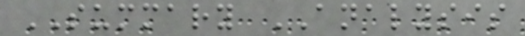SUMMARY ANALYSIS
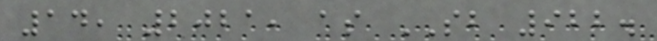14, 2021, as SB 922.
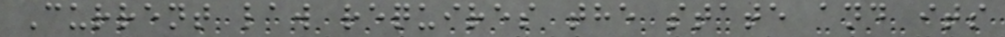Current law requires the state and its
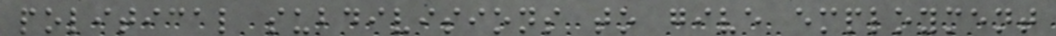political subdivisions to give employment
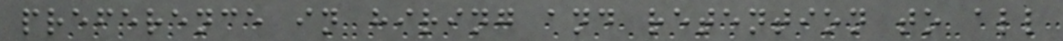preference in hiring and retention to all
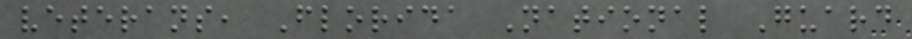veterans, Florida National Guard
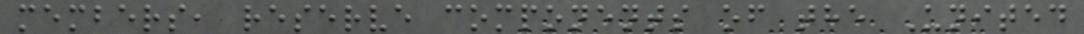members, reserve components of the United
